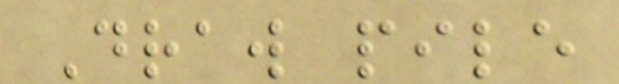Draw pile
